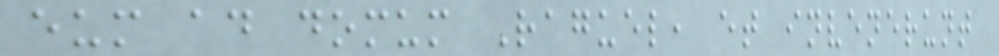eum ad domum Raguel, et invenerunt
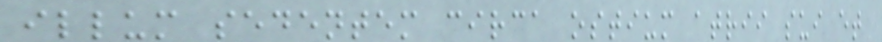illum sedentem circa ostium atrii sui et
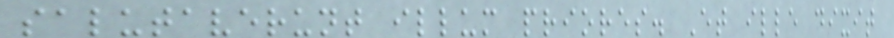salutaverunt illum priores. Et ille dixit
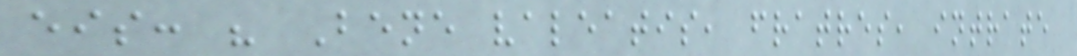eis: " Bene valeatis, fratres, intrate
